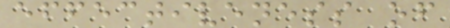effectiveness of
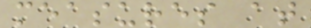measures at
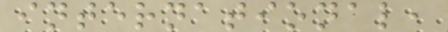international,
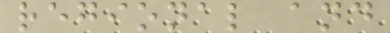regional and
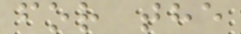for the
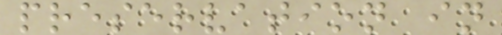preservation in
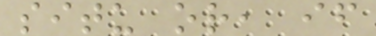situ or, if
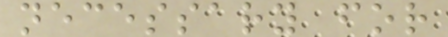necessary for
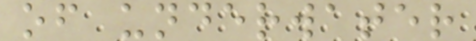of underwater
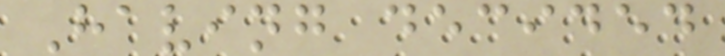Having decided
